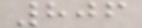806
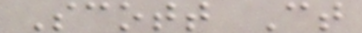Scott Ct
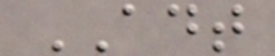ADT
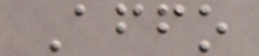Affo
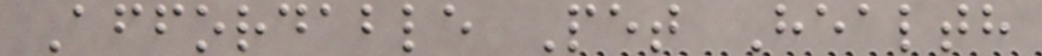Affordable Pet Health
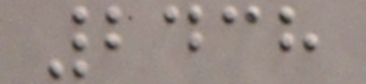2438
